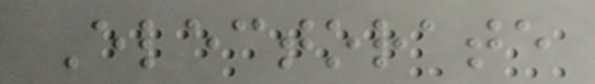Electorate
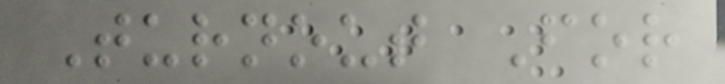Turnout For
